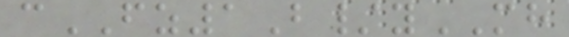cFZ1B/yMH
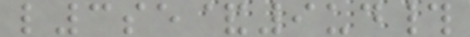l3se&9ud#
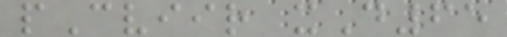pCviir xD65
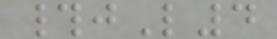#jL4
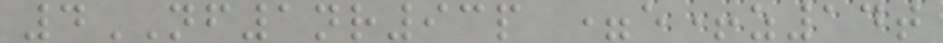4NF1nr93p =e+z14t
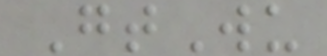GtWu
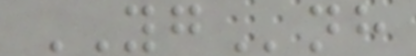YGnh
